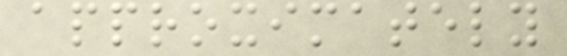approximately
